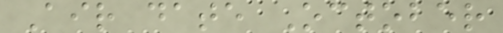Air date October
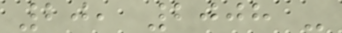20, 2008 -
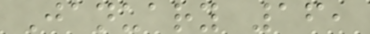January 16,
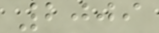2009
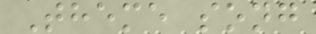Theme song
